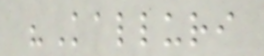"Kalluri
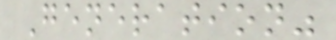Generation"
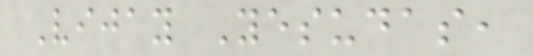Vijay Yesudas,
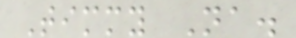Timmy Na.
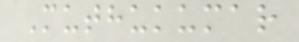Muthukumar
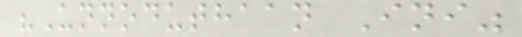"Unnoduthaan Ini"
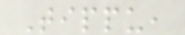Tippu,
